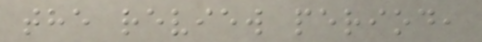the review period,
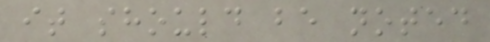it should be noted
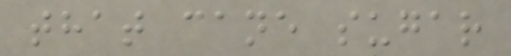that cane sugar
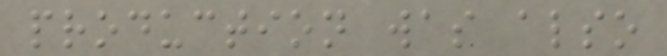production was also
